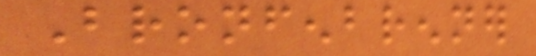Bronfenbrenner
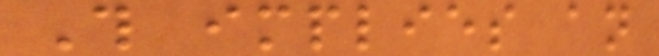This implies an
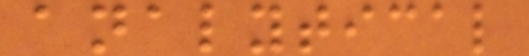analytical
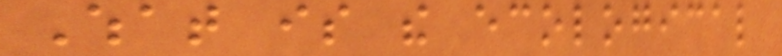What is the ecological
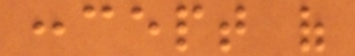concept of
